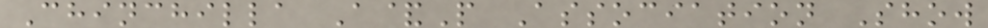Chinchilla A&P Association Show
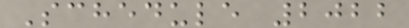Schedule 2022
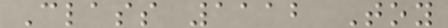Class 1112 Toy
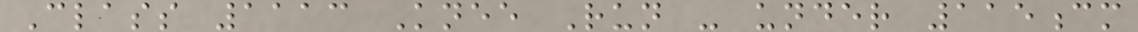Class 1113 Knee Run - under 115cm
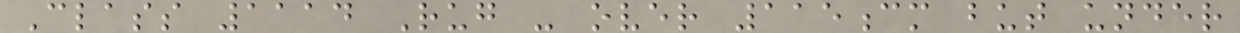Class 1114 Rug - over 115cm but under
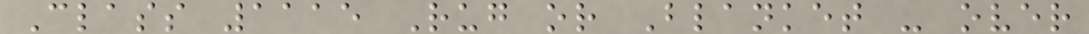Class 1115 Rug or Blanket - over
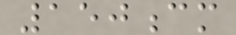150cm
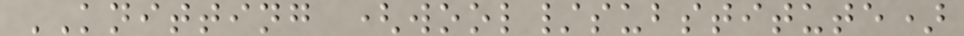KNITTING (wool/substitute)
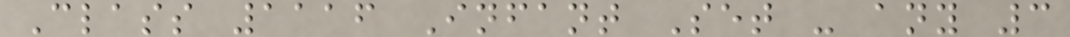Class 1116 Infant Set - any 3
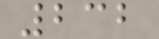232
